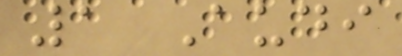1 Audi
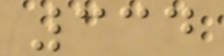334
